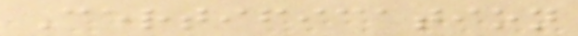Certification
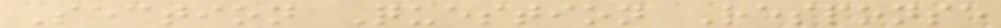Section Question Response
